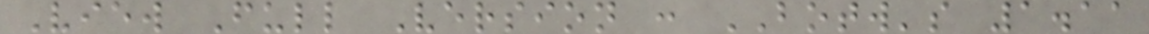View Full Version : BOTW's 1.11
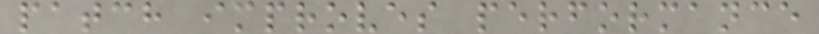patch improves performance
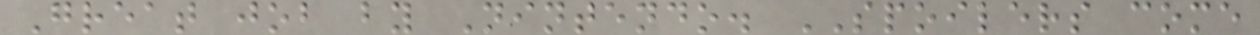Great job by Nintendo. SPOILERS come
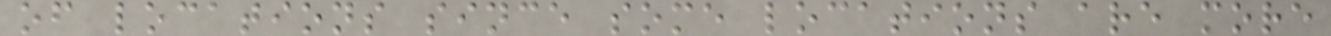of locations since some locations are more
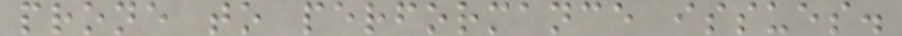prone to performance issues.
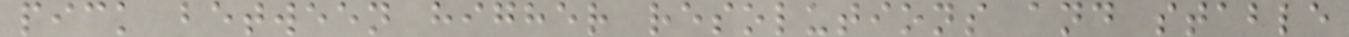pick between higher resolutions and stable
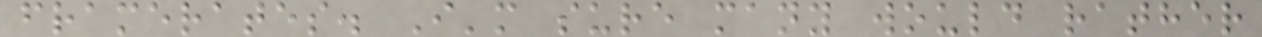framerates. I'm sure many would rather
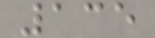135
